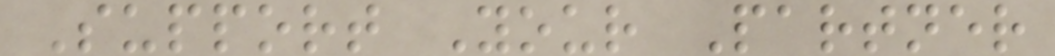Support Your Partner
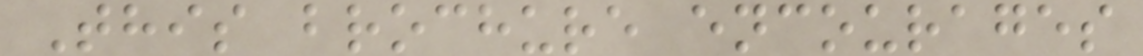This brochure encourages
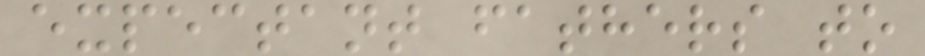expectant fathers to
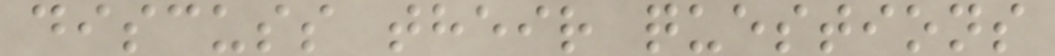discuss their questions
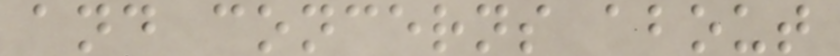and concerns about
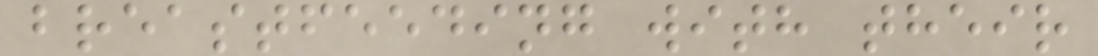breastfeeding with their
